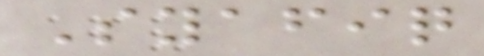Syafiq
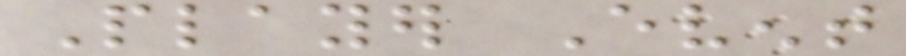Player Event
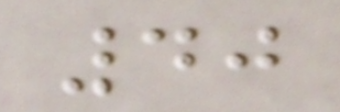40
